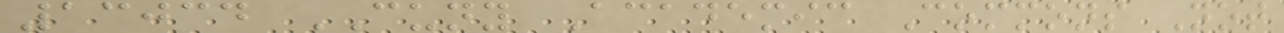13034 CUNY Academic Commons Not
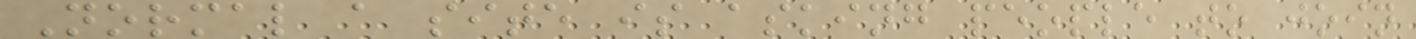Normal a site is asking people to join
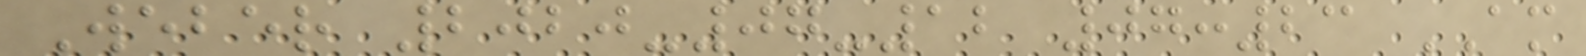Weber 2020-07-12 07:23 AM
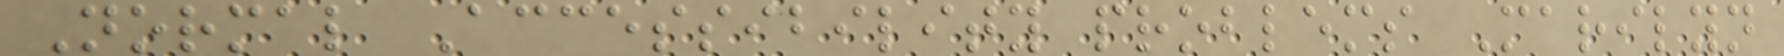Normal Accessibility problems Marilyn
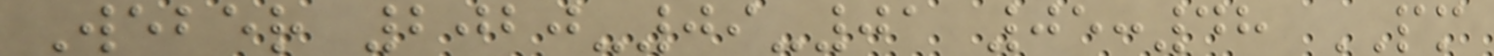Weber 2020-09-01 05:48 PM
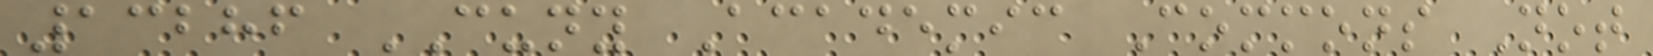13286 CUNY Academic Commons Not
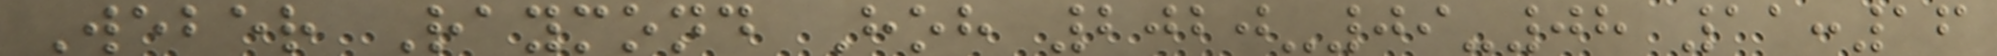Weber Raymond Hoh 2020-09-08 11:16
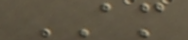AM
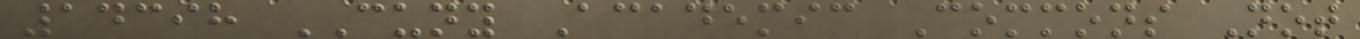14398 CUNY Academic Commons Not
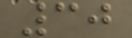30
